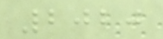2020
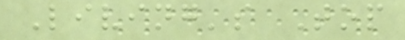Living's Top
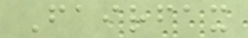Fairfax
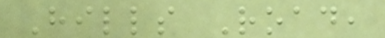Hills Road,
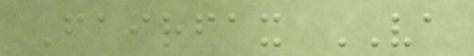Fairfax VA
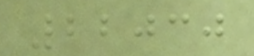22030
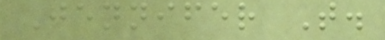Jennifer T.
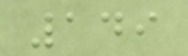149
